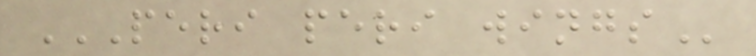PERI PERI WINGS
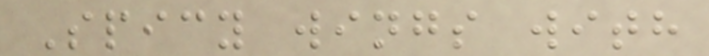Spicy wings with
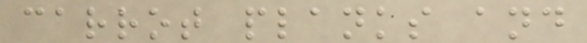carrot planks and
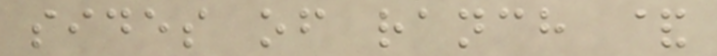sides of ranch &
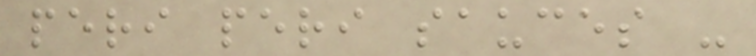peri peri sauces -
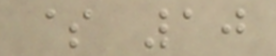$ 10
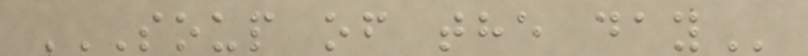SOUP OF THE DAY
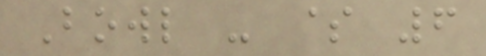Bowl - $ 6
